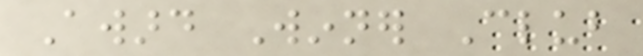Award Winner Club
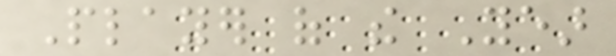Player of the Year
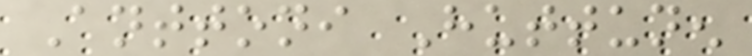Anttoni Huttunen
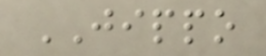JIPPO
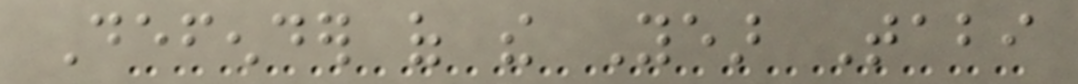Defender of the Year Tabi
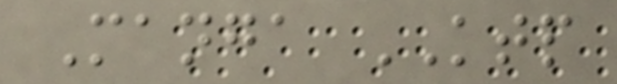Manga KTP
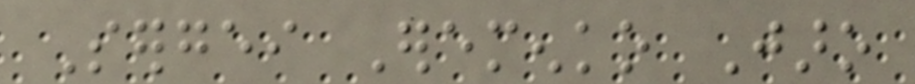Sergei Eremenko Jaro
